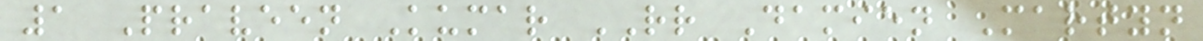1 Praveen Kumar RR Damien Martyn
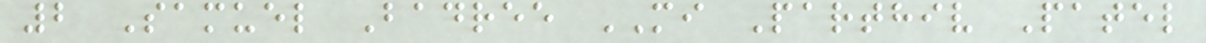2 Samuel Badree MI Parthiv Patel
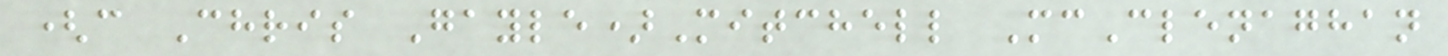(c Chris Gayle)Mitchell McClenaghan
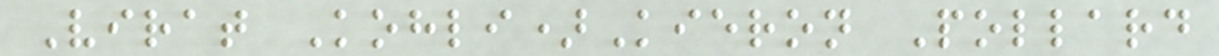Virat Kohli)Kieron Pollard
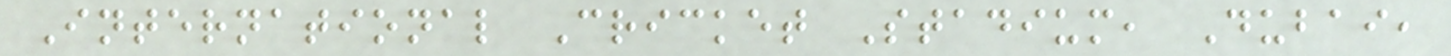International Cricket Stadium, Dubai,
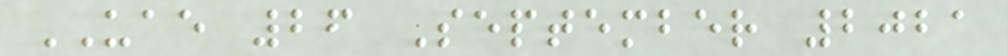UAE 26 September 2021
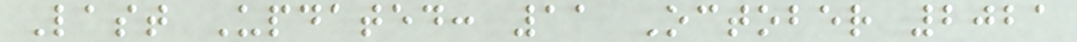Last Updated: 11 October 2021
